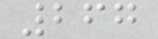267
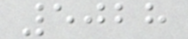5028
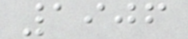1906
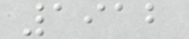1912
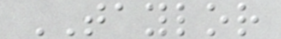TAYLOR
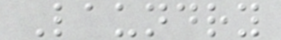Laundry
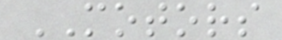MOTORS
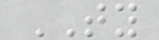TY
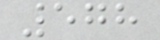578
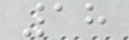18
